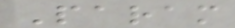Param
